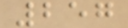257
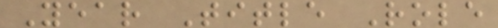Year Title Role
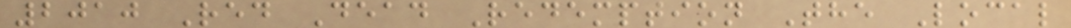2010 Red Dead Redemption The Local
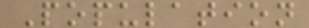Population
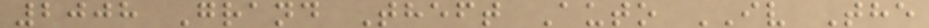2008 Grand Theft Auto IV The
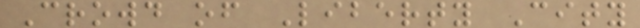Crowd of Liberty City
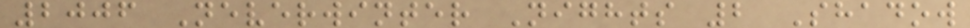2006 Neverwinter Nights 2 Shadow
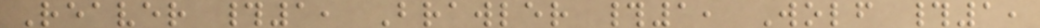Reaver #1, Brawler #1, Wolf #1,
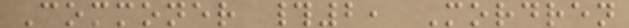Commoner #2, Mordren
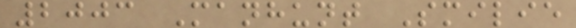2003 Manhunt Smilie
